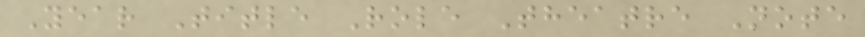Year Title Role Theatre Note
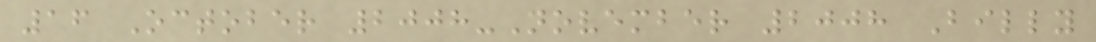16 October 2008-November 2008 Billy
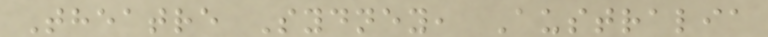Theatre Sydney, Australia
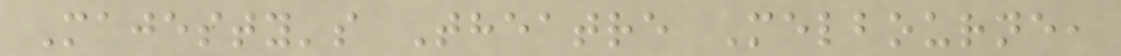Majesty's Theatre Melbourne,
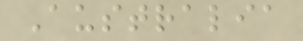Australia
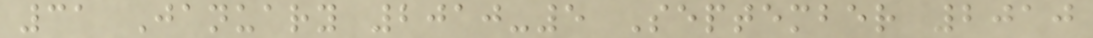31 January 2010-5 September 2010
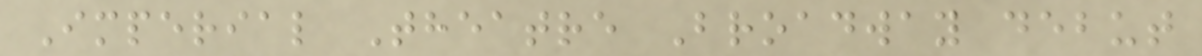Imperial Theatre Broadway debut
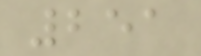251
